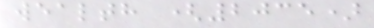wealth (2035)
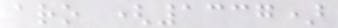aro (1337)
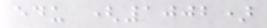edu (1002)
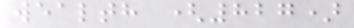wealth (827)
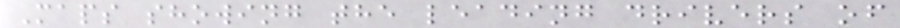Maps showing the leading drivers of
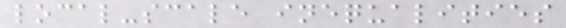local-scale inequalities
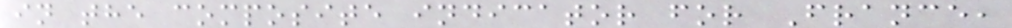in the composite indicator for France,
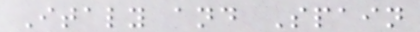Italy and Spain
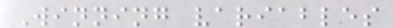Winning variables
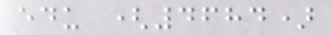edu (4684)
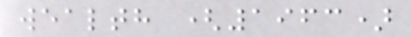wealth (1963)
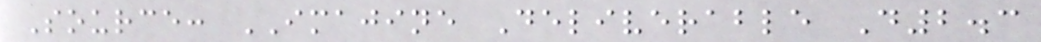Source: IMAJINE Deliverable D2.3
